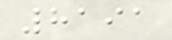8191
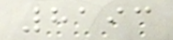8193
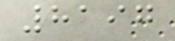8197
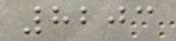8203
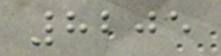8205
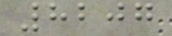8207
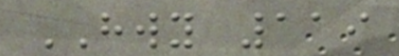HWY 119
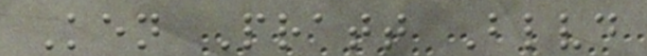Ken Pratt Blvd
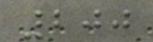200
